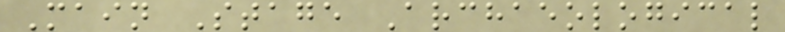Main Stage Archaeological
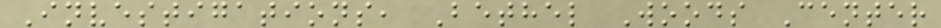Investigations, Bethel Woods Center
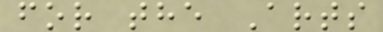for the Arts
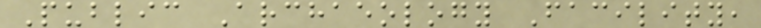Public Archaeology Facility,
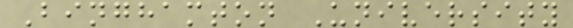Binghamton University
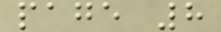page 8
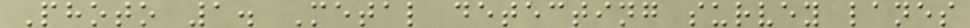Photo 1. Metal detecting survey lanes
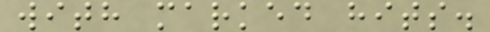with marked hits.
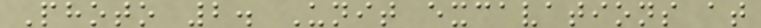Photo 2. Unit excavations at
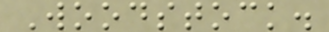Woodstock.
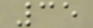35
